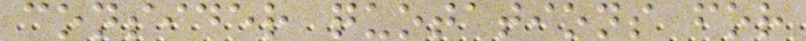consider quotations for
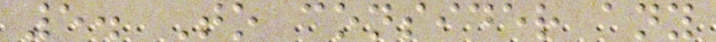5. To consider any
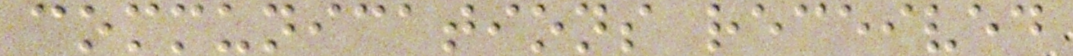communications received
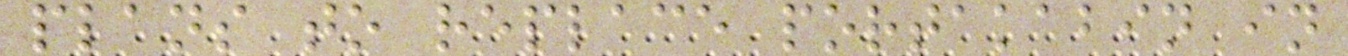plans to replace portakabin in
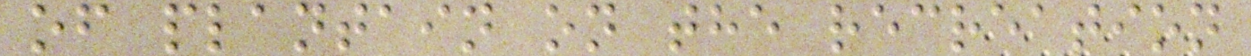of plantain on the recreation
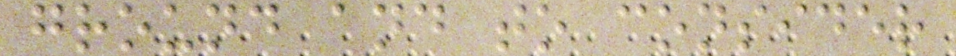ground and to consider
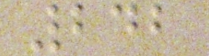242
